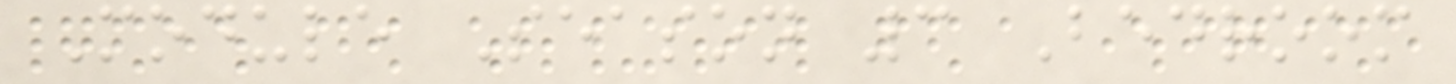Module Season 3 Bedroom
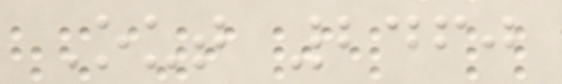Out 2460
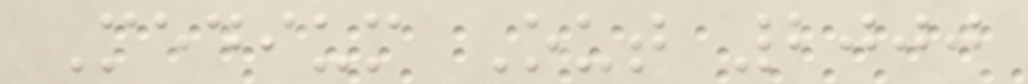Medium Out 2000
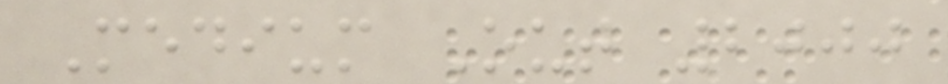Medium Out 2000
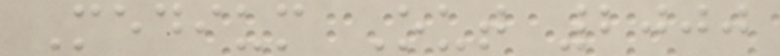Medium Out 2000
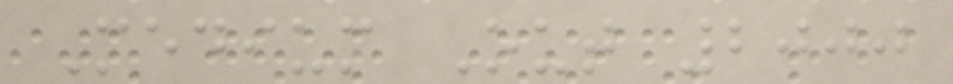Medium Out 2000
